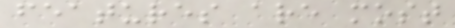features are most
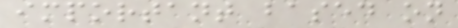important based on
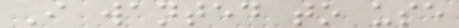I wanted to use
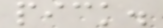pick.
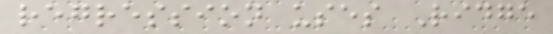regression uses Ridge
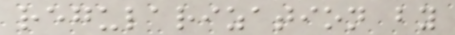regularization by
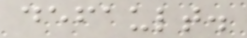default.
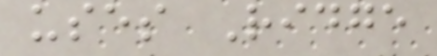uses Ridge
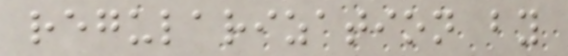regularization by
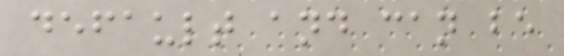default and can be
